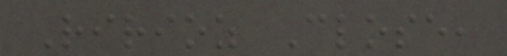Ririoz Close,
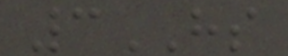3HS
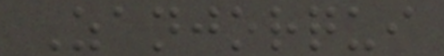Zanjorqui
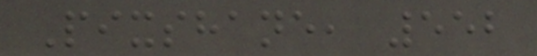Pixshane, 552
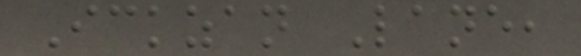Ickzan Lane,
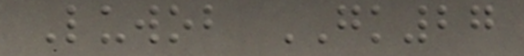Luwob GK27
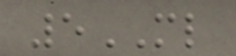5ML
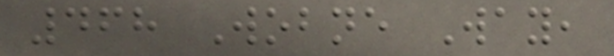468 Wobne Way,
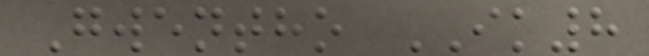Gwentho IK8
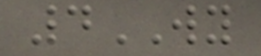4WY
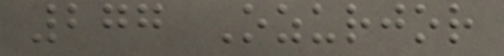277 Ozurjor
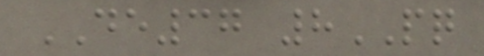DE37 8PQ
